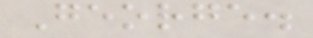George.
